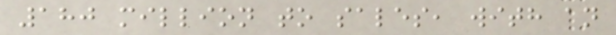180 million to sales, with an
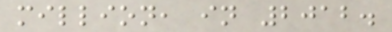million, in 2012.
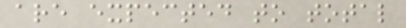are expected to total
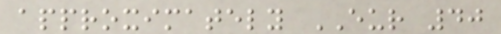approximately EUR 40
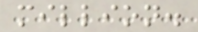million.
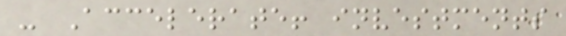- Accelerate! investments
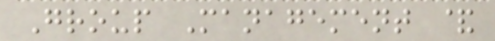Group Management &
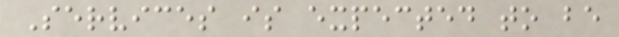Services is expected to be
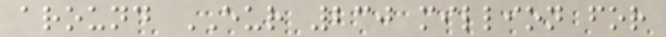around EUR 230 million for
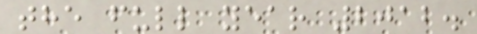the full year 2012.
